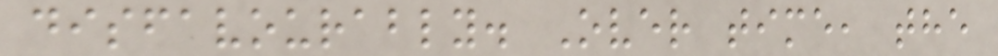disfavourably. Over time, the
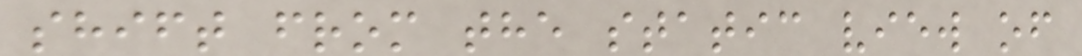shift from the static view of
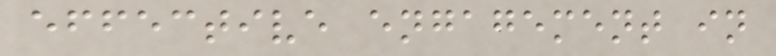effective engagement in
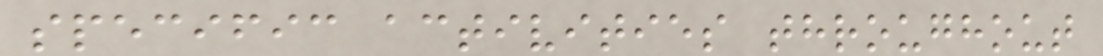specific activities throughout
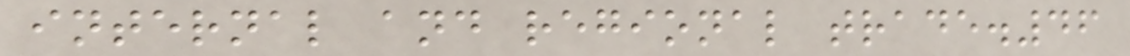internal and regional trade.46
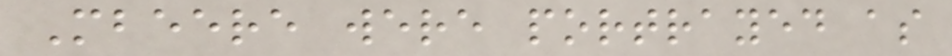Mbeere were portrayed as
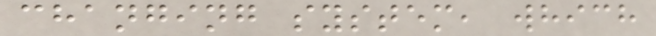changing system, which
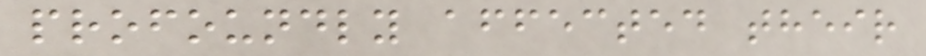profoundly affected their
